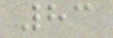83
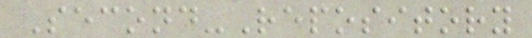Second-Repository
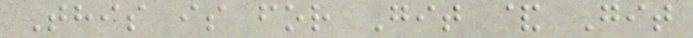This is for Git & Git
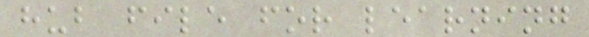hub file for learning
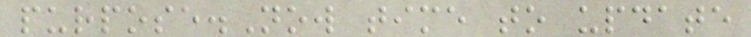purpose.Now time to update
